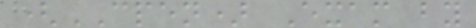(CPEN) Exam by
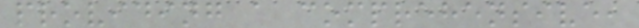providing a comprehensive,
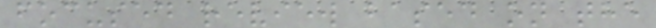focused review based on the
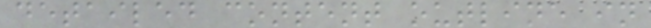detailed content outline in
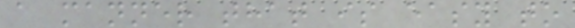a manner that is easy to
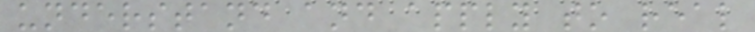understand and apply to real
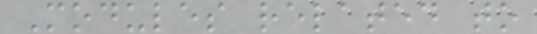Modules related to
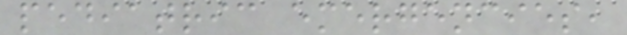pediatric emergencies,
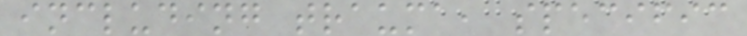including trauma, specific
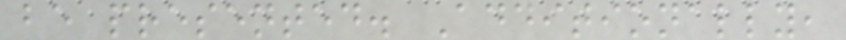be presented. Additionally,
